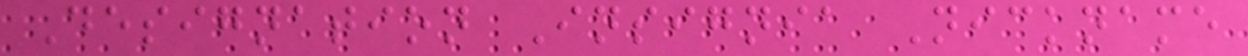Designation Insignia Nickname
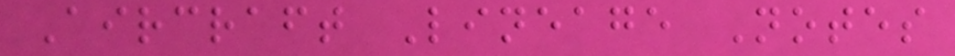Aircraft Lineage Notes
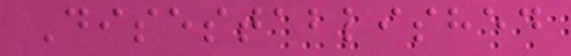Disestablished
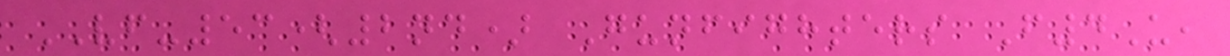VF-53(2nd) Gunfighters F4U,
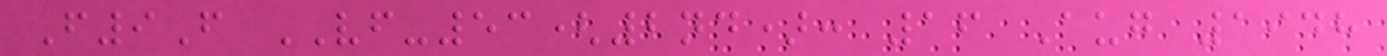F9F VF-53(2nd): 16 Aug 1948
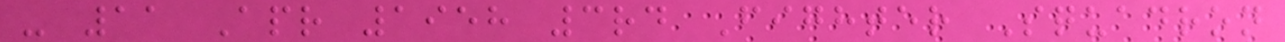- 11 Apr 1958 3rd Fighter Squadron
